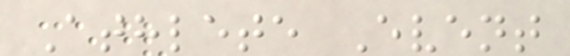Athlete Event
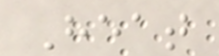Heat
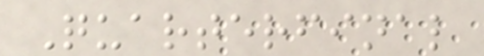Quarterfinal
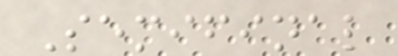Semifinal
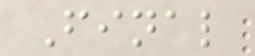Final
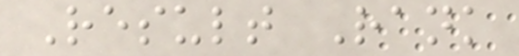Result Rank
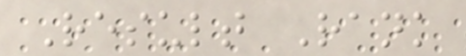Result Rank
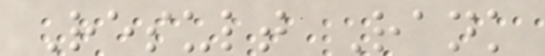Result Rank
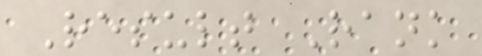Result Rank
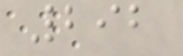292
